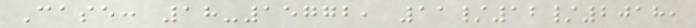Case: 18-15772, 11/12/2018,
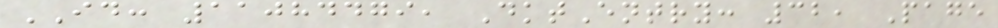ID: 11084479, DktEntry: 32, Page
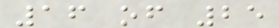16 of 25
